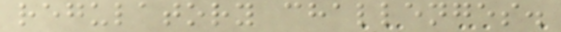regulatory challenges.
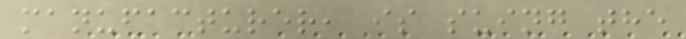manufacturer, is suing the
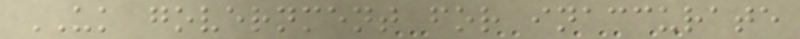UK government for inaccurate
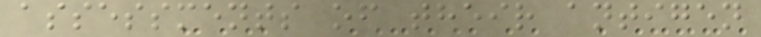assessments of their antigen
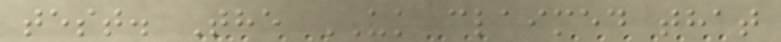test. The UK claimed that
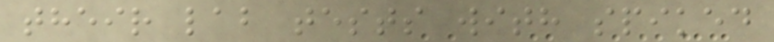their lab tests with spiked
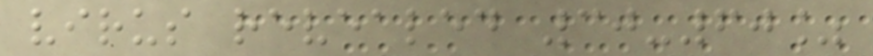virus revealed 30-60%
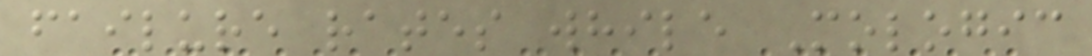failure rates while Mologic
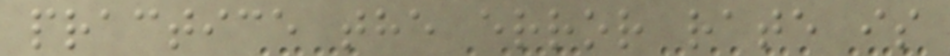practice the error rate is
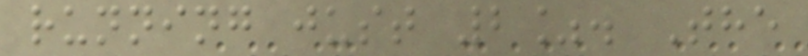running just 2%. The
